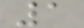1
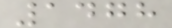1478
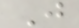J
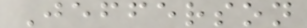Jefferson
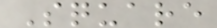Square
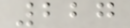227
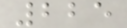225
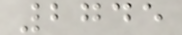2745
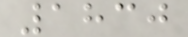1830
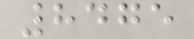8475
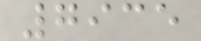7935
